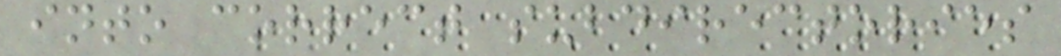into correct subdirectories
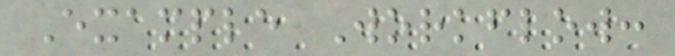Example Workflow:
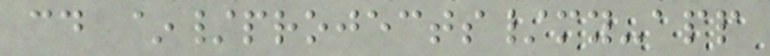cd ~/projects/my-app
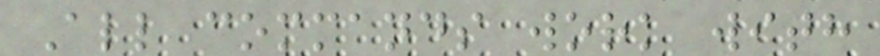All commands work with
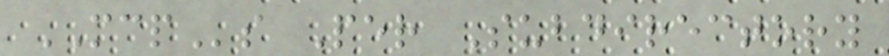MCPs Per Subdirectory
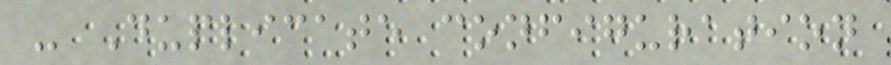- Duplicate configuration
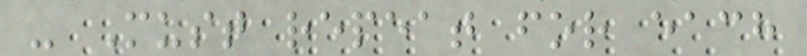- Must repeat for each
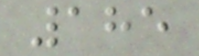185
